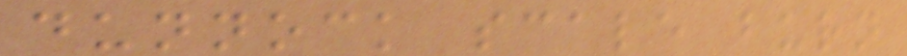dunnock scale burn
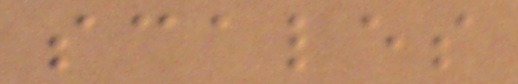scales
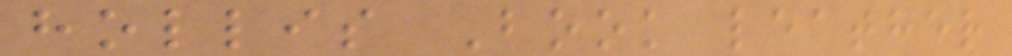hollis Book leather
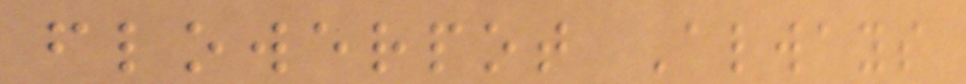flowerpot Always
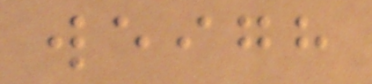weigh
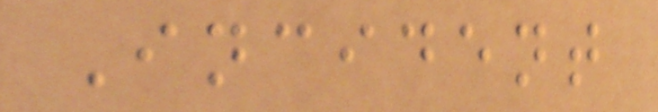Incident
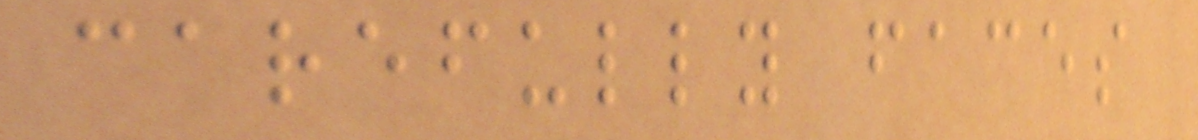carefully faces
